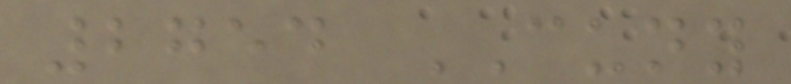2754 CUNY
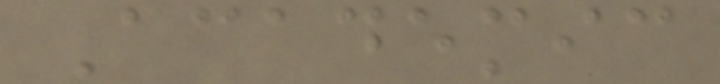Academic
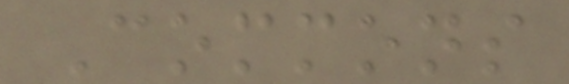Commons
